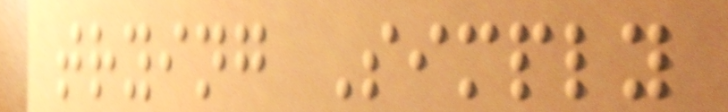trying Simply
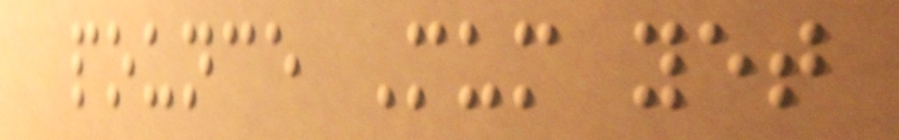pounce Mum yet
